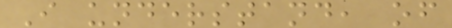I understand, of
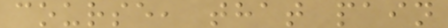course, that pain
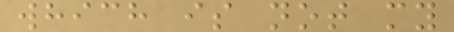which is not my
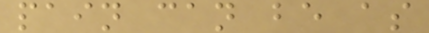pain can be as
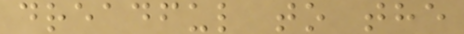dreadful to the
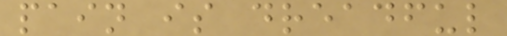pain is dreadful
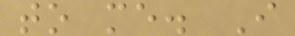to me. I
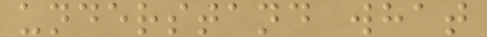understand what
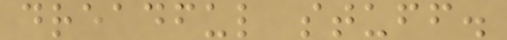dreadful stuff.
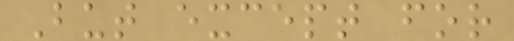But except for
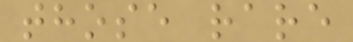those rare
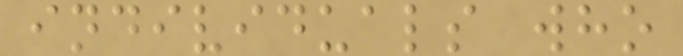individuals who
